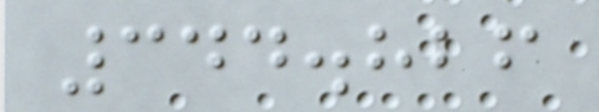344.826
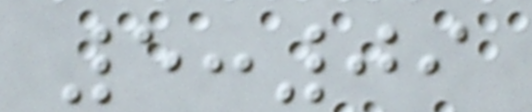5:09
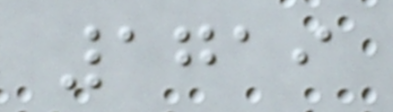1719
